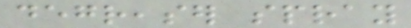degreaser spray
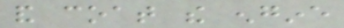and coat the engine
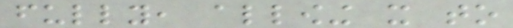fully, allowing it to
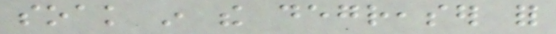soak in the degreaser for
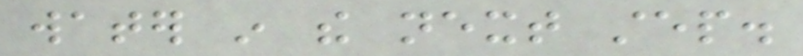water in the next step.
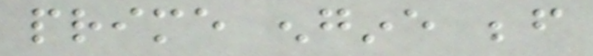prime engine before
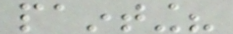painting?
